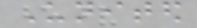United
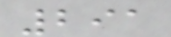291
